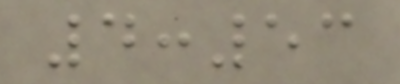4:53
